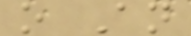o An
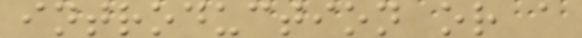introduction or a
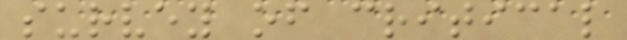survey of critical
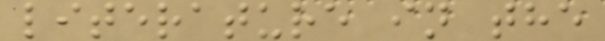literature in the
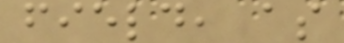field, as
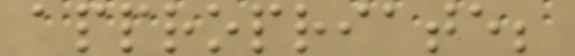appropriate;
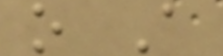o A
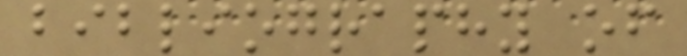bibliography of
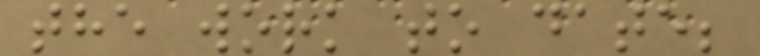the work to date;
